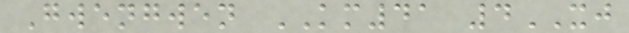Gwengwen KM41 4XJ
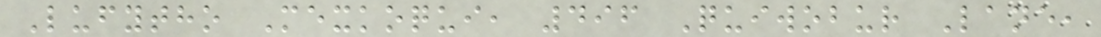Lufytho Mexkoqui, 496 Quiwobur Lane,
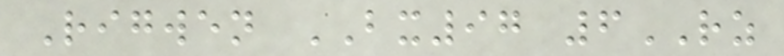Rigwen BX97 6RZ
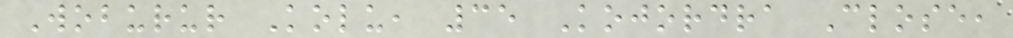Woburur Kolu, 35 Kojordra Close,
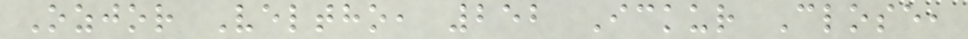Ozjor Veltho, 252 Ickur Close,
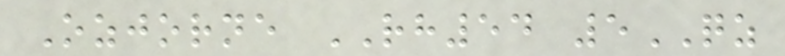Ozjorne RH54 5QZ
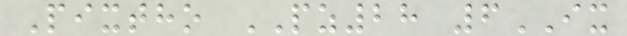Pixtho PZ28 6IX
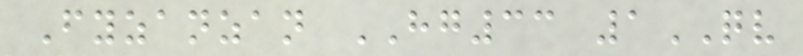Fyzanzan HG33 1QV
